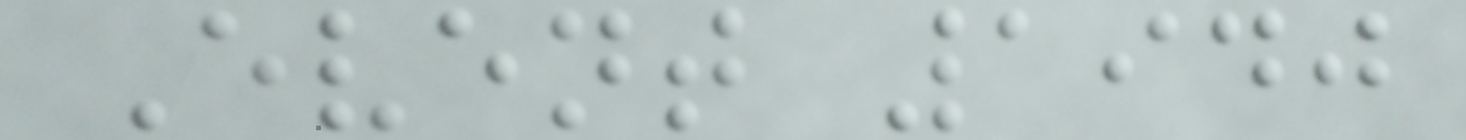Event 1940
